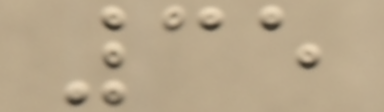35
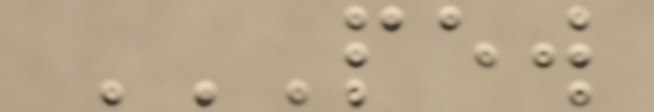PEW
